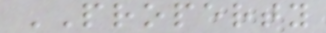PROPERTY
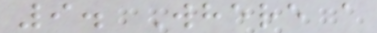9. Where a
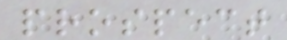prospect
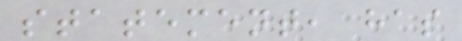statement, has
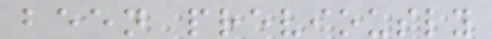been previously
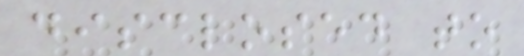disclosed to
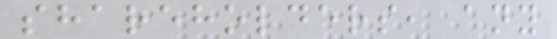shareholders, any
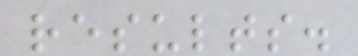results.
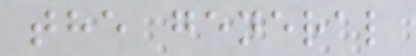the general
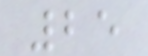25
